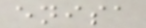enisa
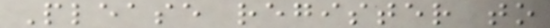Please register to
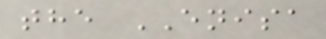the ENISA
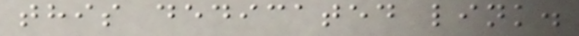this dedicated link.
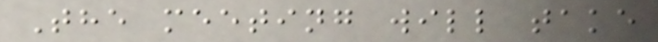The meeting will take
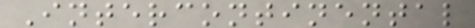Intercontinental
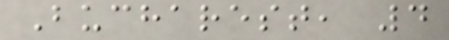Bucharest, 4
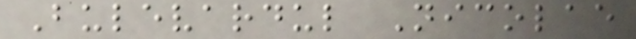Bulevardul Nicolae
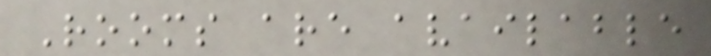Rooms are available
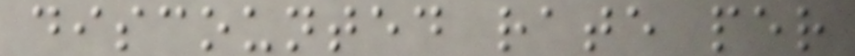discounted rate per
